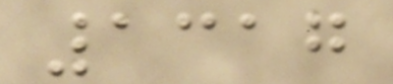1317
